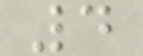4
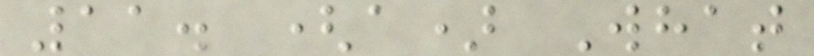11. (a) What
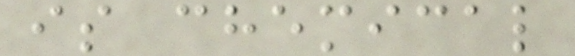is chemical
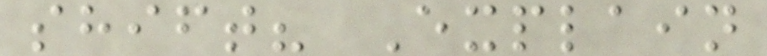shift? Explain
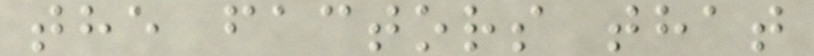the factors that
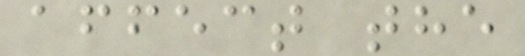affect the
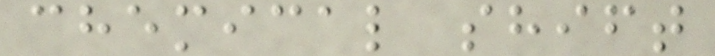chemical shift
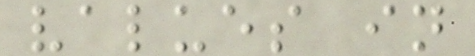values in
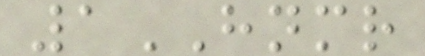1HNMR
